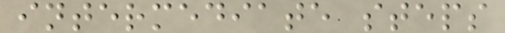intermediate steps
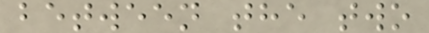between the two
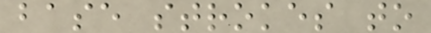base strokes to
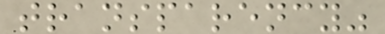transparency"
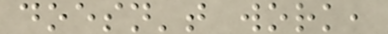doesn't work,
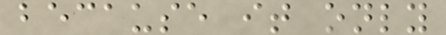because it only
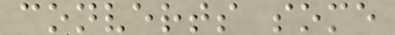converts some
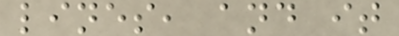lines, and it
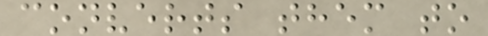converts them to
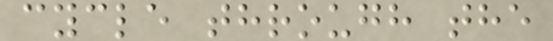cycle through the
